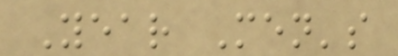Year Men's
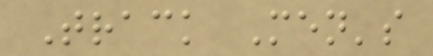Track Men's
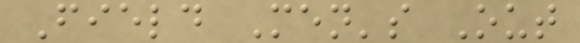Field Men's Out
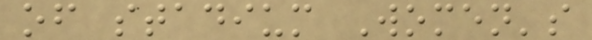of stadium Women's
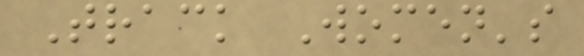Track Women's
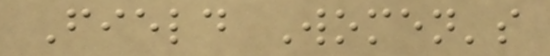Field Women's
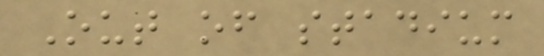Out of stadium
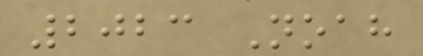2023 Noah
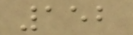152
